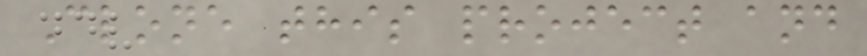Clone this project and
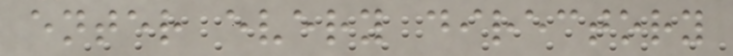enter every directory
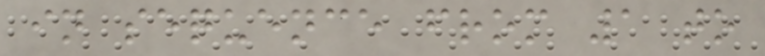in sequence from 1 to
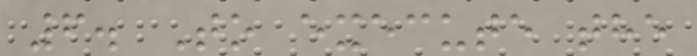6. To execute the
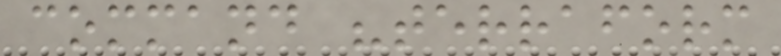command "terraform
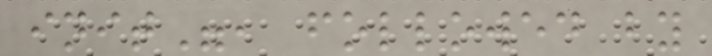init", followed by
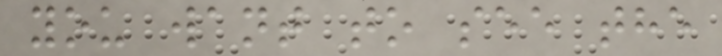you want to see the
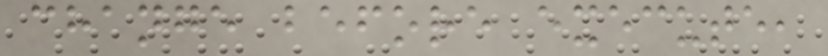change before execute,
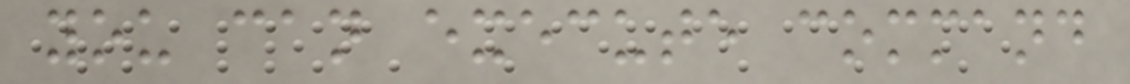you can execute command
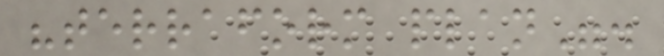"terraform plan".
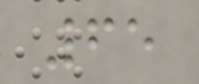65
